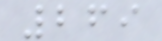269
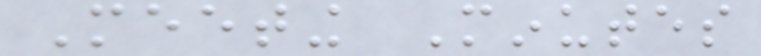Meeting Minutes
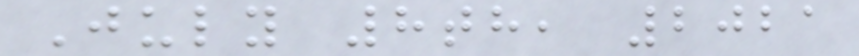July 8th, 2021
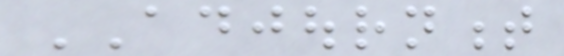ADJOURNMENT
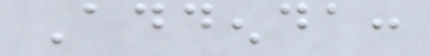Addenda:
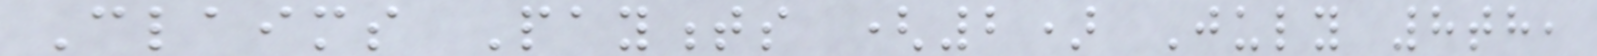Claims Payments (2) July 8th,
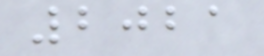2021
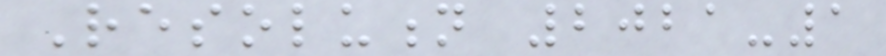Resolution 2021-1
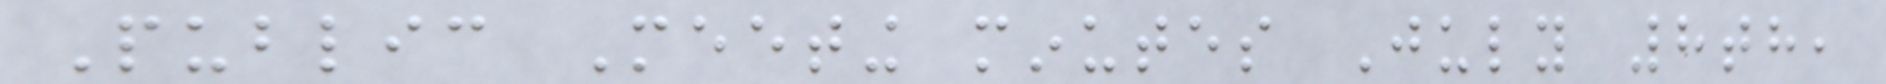Public Meeting minutes July 8th,
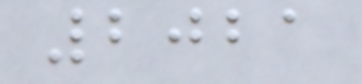2021
